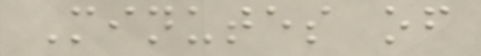Minutes of
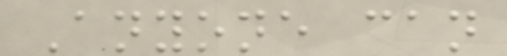Anyone can
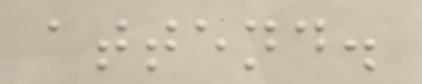attend.
